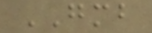GMB
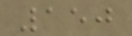150
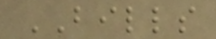BILLS
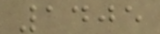1405
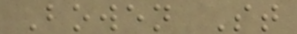Bowen St
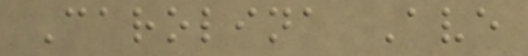Carolina Ave
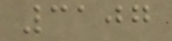3107
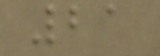21
